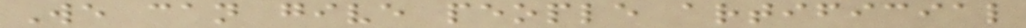We can give people artificial
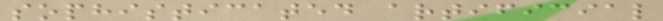sophisticated artificial
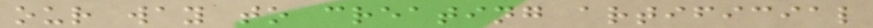our way to creating artificial
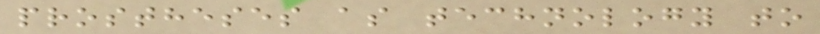prostheses as technology to
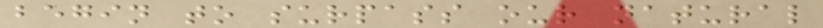begin to surpass our natural
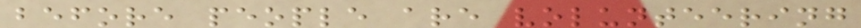before people are volunteering
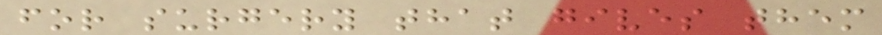for surgery that gives them
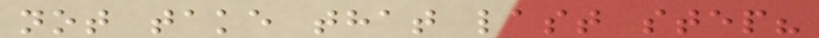not take that last step?
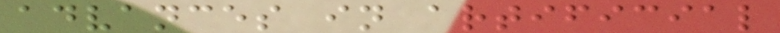advances in artificial
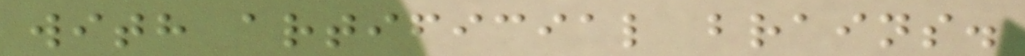with artificial brains.
